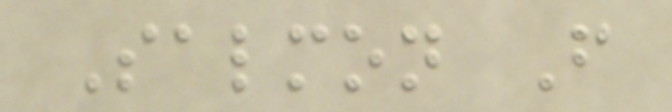Salmon F
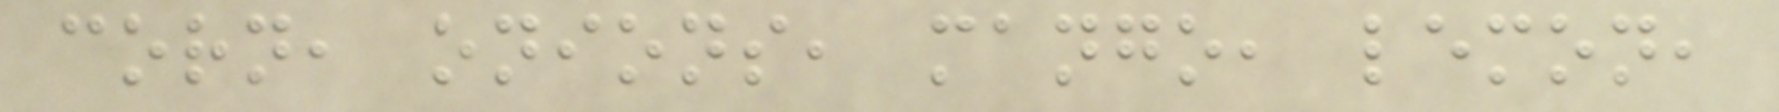corn, onions, mango, lemon,
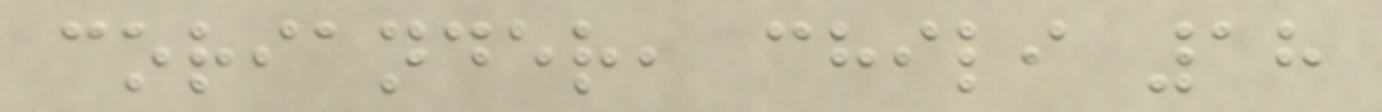coriander, chili 18
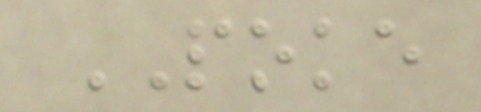POKE
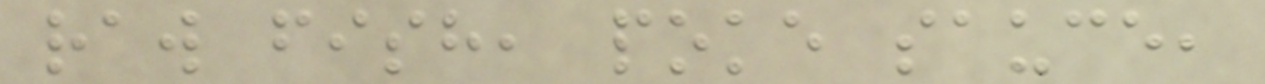raw fish, poke sauce,
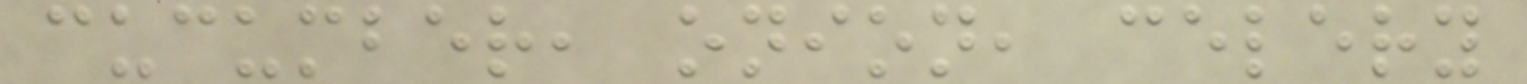cucumber, onion, celery
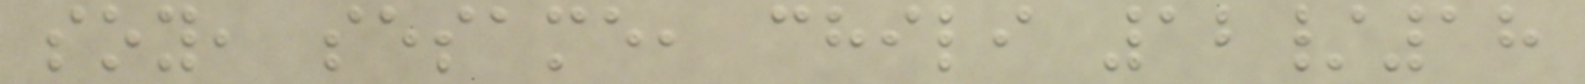soy, sesame, chili 12/18
